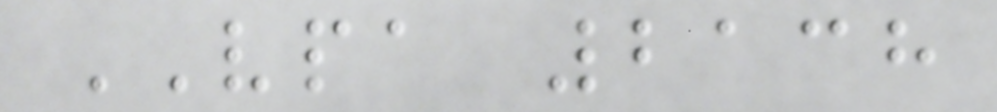VPA 2138
